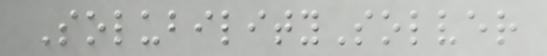SolubilitySolver
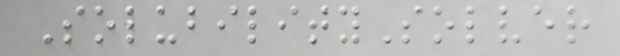SolubilitySolver
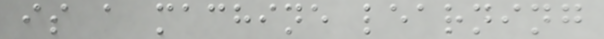is a machine learning
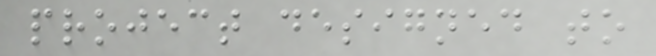project designed to
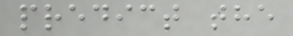predict the
